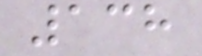138
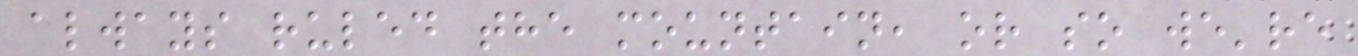always ruled the mountain, or so we're
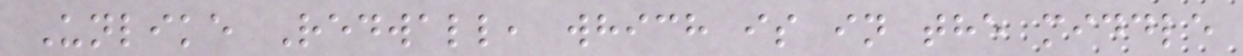Unlike Redwall, which is in the middle
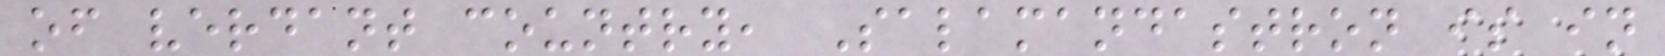of verdant country, Salamandastron is in
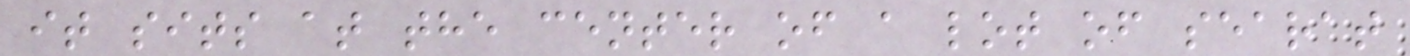it sits at the center of a lot of searat
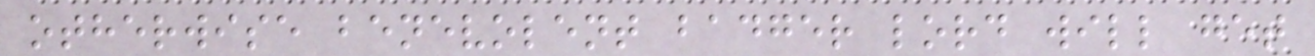otherwise benevolent badger lord will get
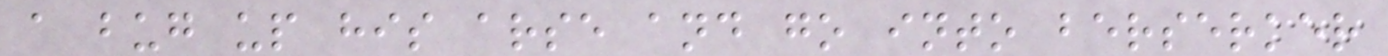a bug up his arse and go into berserker
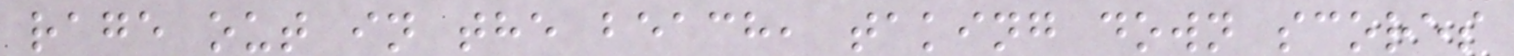rage out in the beach, taking down scores
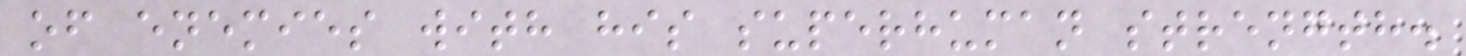of enemies with his superhuman strength.
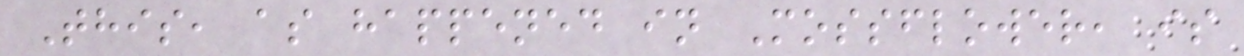This, as happened in Mossflower, is
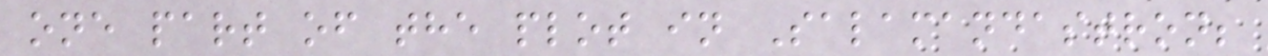one part of the plot in Salamandastron;
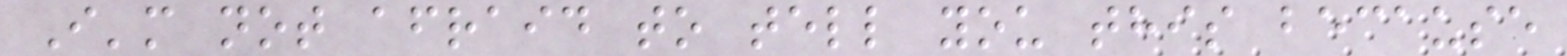I'm not afraid to tell you this because
